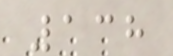138
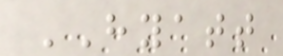HYATT
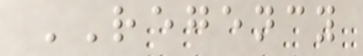REGENCY
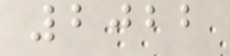2022
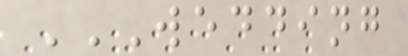WEDDING
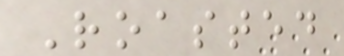Roasted
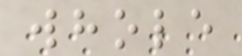whole
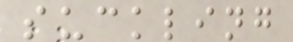suckling
